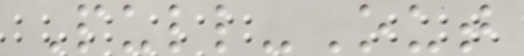Pull-Out
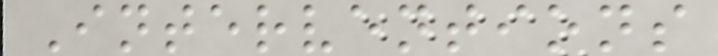Interventions
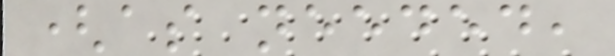(as needed,
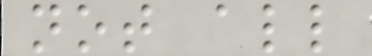not all
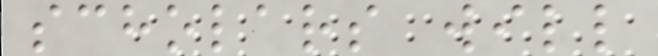scholars will
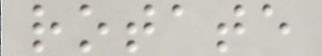rotate
